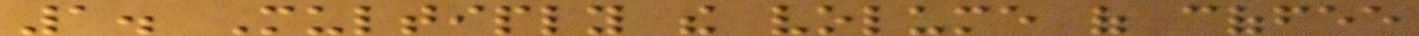1. Multiply the volume of coffee
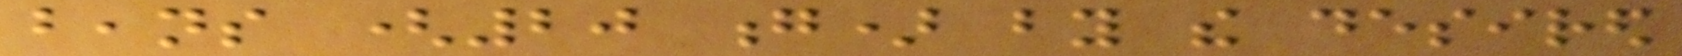beans (20 g) by the desired
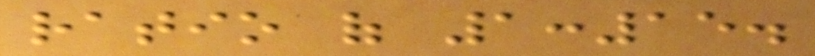ratio of 1:15.
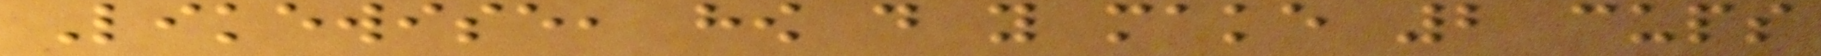Likewise, how do you make 2 cups
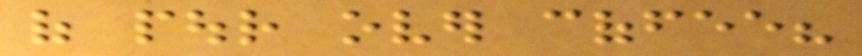of pour over coffee?
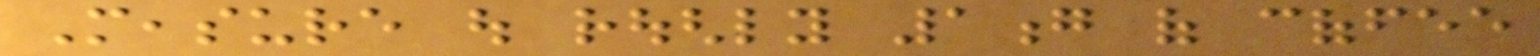Measure out roughly 1g of coffee
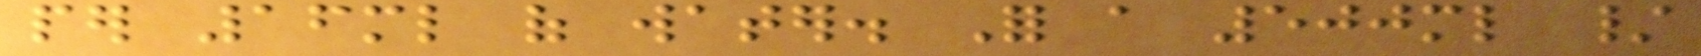per 16ml of water. For a 500ml /
